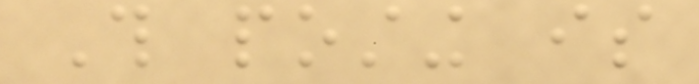This posting is
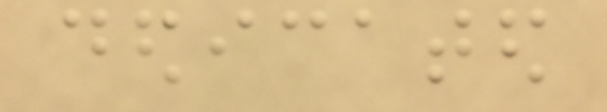dedicated
